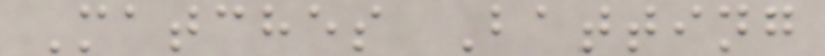Matches Batting
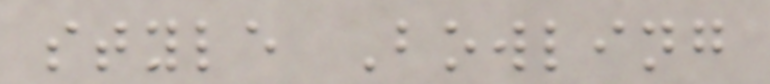style Bowling
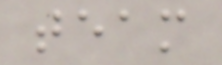team
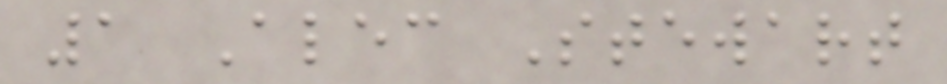1 Alec Stewart
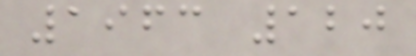1963 120
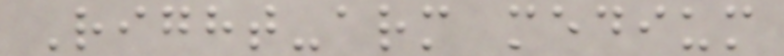Right-arm medium
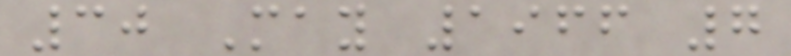30 May 1966 7
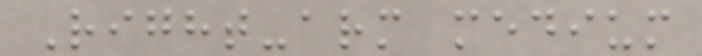Right-arm medium
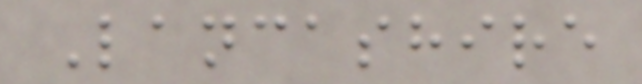Lancashire
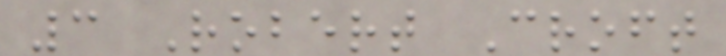3 Robert Croft
